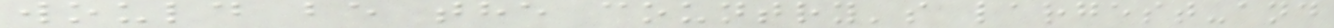would be the country's largest-and
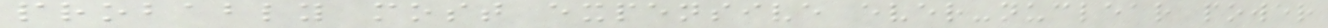probably most expensive ever-nuclear power
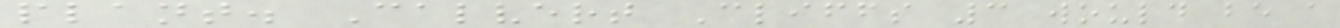plant. Calvert Cliffs 3 would be a
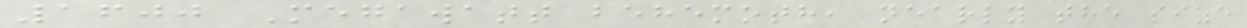1600 Megawatt behemoth, nearly the size
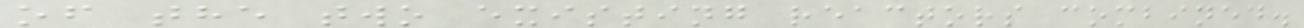of the two existing reactors combined.
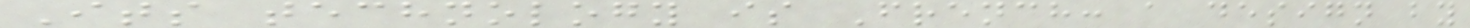Its technology is French: a design by
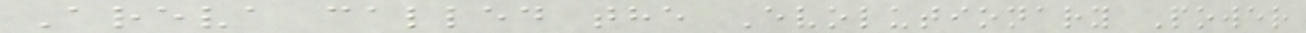Areva called the Evolutionary Power
